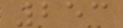253
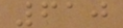610
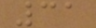31
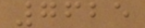7625
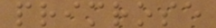primrose
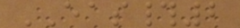EAS#2
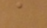a
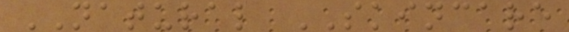NATURAL SKINCARE
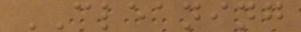CLEANING
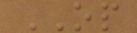OP
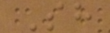Sh
